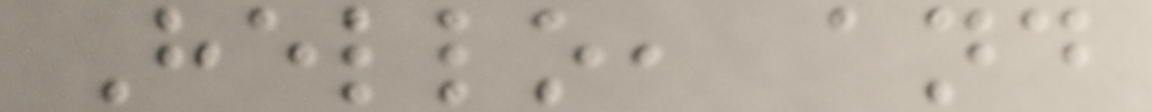Hello, and
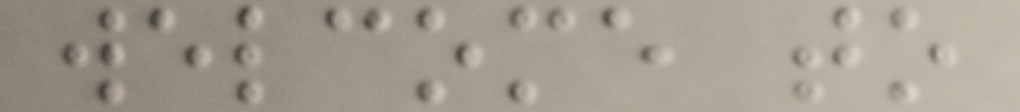welcome to
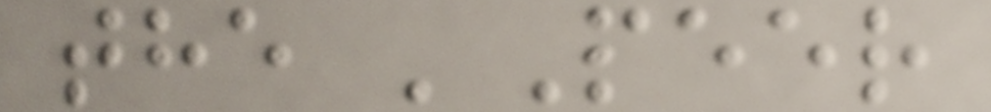the 'Peer
